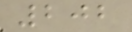202
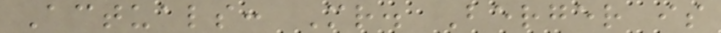Actuals: Mr. Berger is
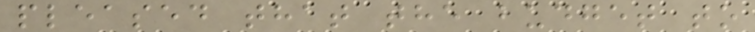pleased that the budget to
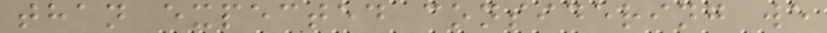than expected considering we
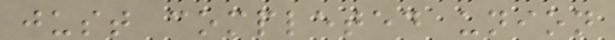just completed union
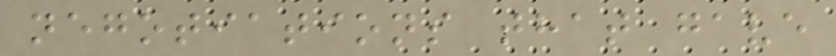negotiations that gave
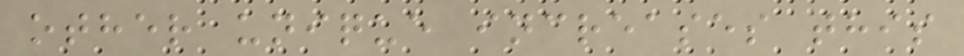other unique increases this
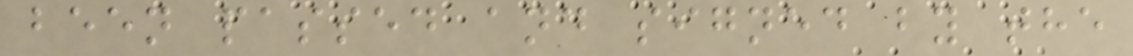been passed and signed by the
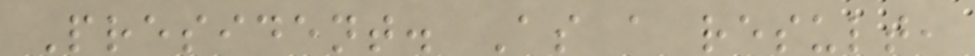President. As a result,
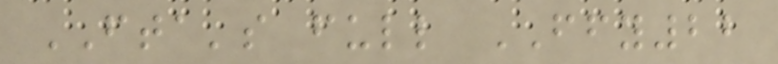FTA's full FFY22
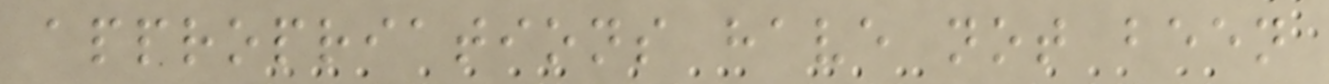appropriations have not been
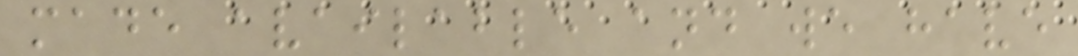made available and we have
